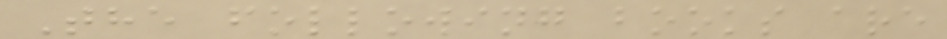The following books are
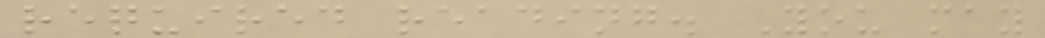required reading. You may
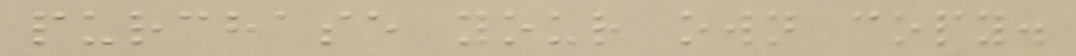purchase your own copy.
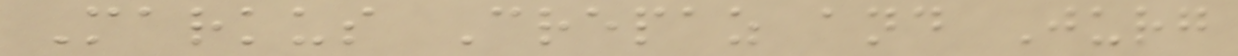Markus Crepaz and Jurg
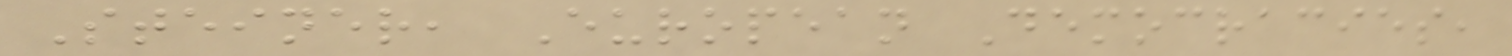Steiner, European Democracies,
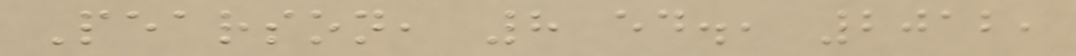Pearson, 8 ed., 2012,
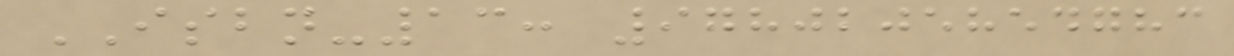ISBN-13: 9780205854783
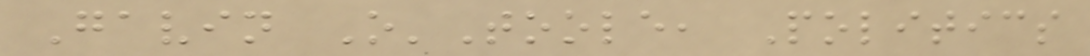Gavin O'Toole, Politics
